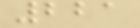221
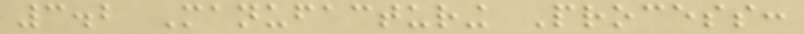3.2 Manufacturing Process:
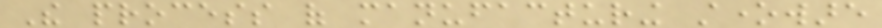The process of manufacturing stoneware
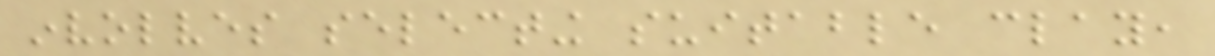involves selecting suitable clay,
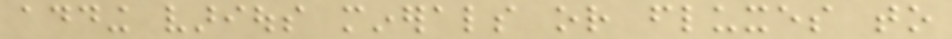adding various minerals or fluxes to
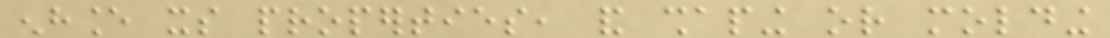enhance its properties, and shaping or molding
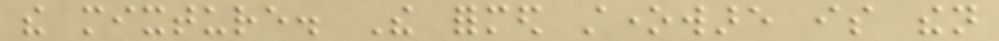the mixture. The formed stoneware is then
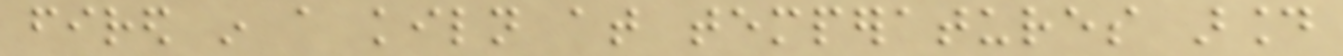fired in a kiln at temperatures around
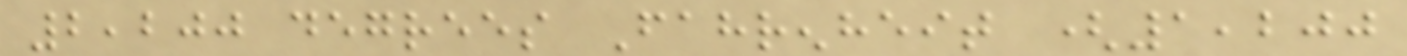2,200 degrees Fahrenheit (1,200
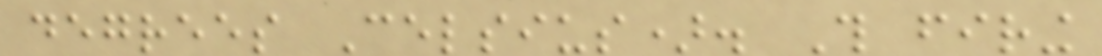degrees Celsius). This firing
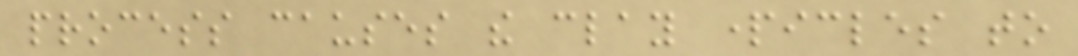process causes the clay particles to
